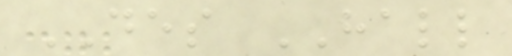DES HALL
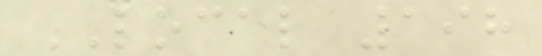LOCAL 198
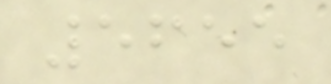5655
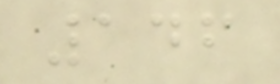146
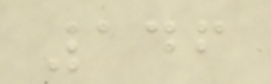146
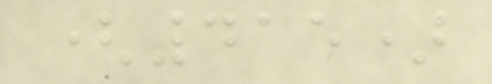(415)
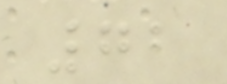72
